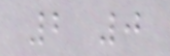2 0
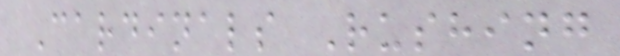Cardinals Rushing
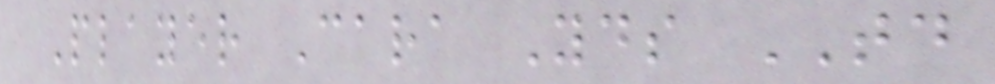Player Cara Yds TD
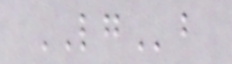LGb
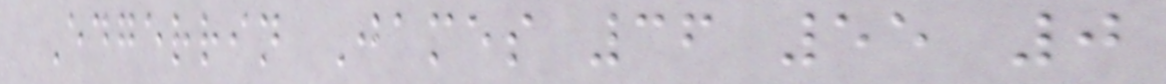Edgerrin James 36 55 0
